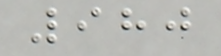980
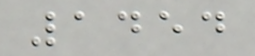1454
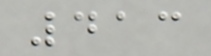413
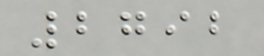2792
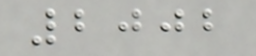2002
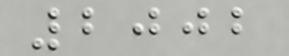2002
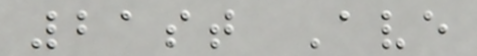21st Ave
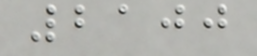2100
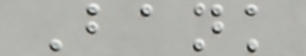Bank
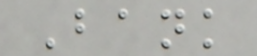Bank
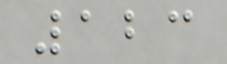123
